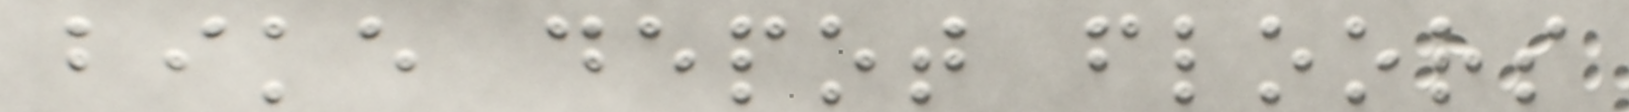bike depot floors
